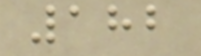182
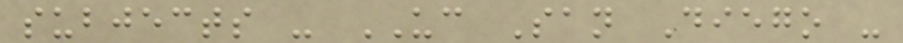subjects - UC San Diego -
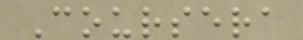Coursera
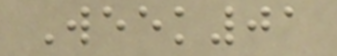Week01
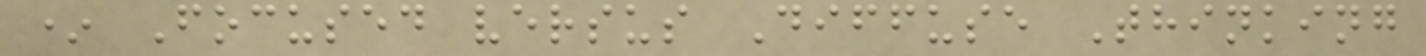* Focused versus Diffuse Thinking
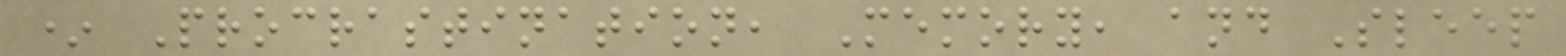* Procrastination, Memory, and Sleep
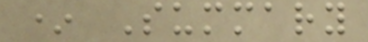* Summary
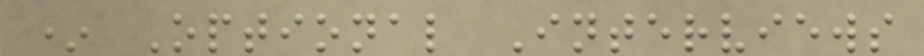* Optional Interviews
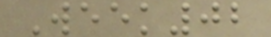Week02
